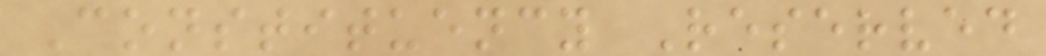Constituency Reserved
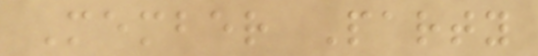Member Party
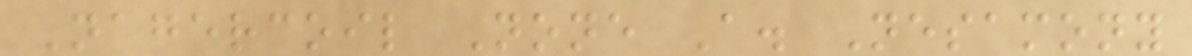Nagercoil None A. Nesamony
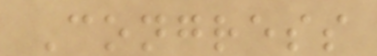Congress
